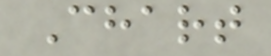Chart
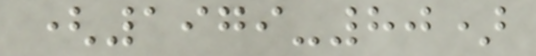(1979-80)
